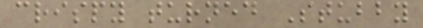crispy turned Stubby
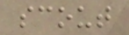scout
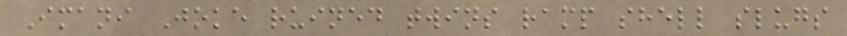Imani Joke ruined twins ramp shell slugs
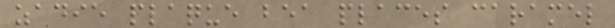zadie plaque bea places caramel
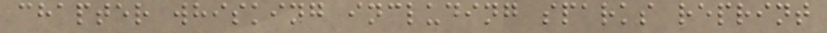chapter whisking including sparks reprint
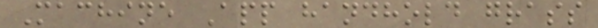Machine App handhold grass
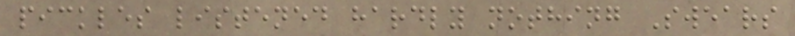pickles listened hardly nothing Swears
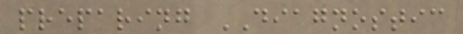preparing DIAGNOSTIC
